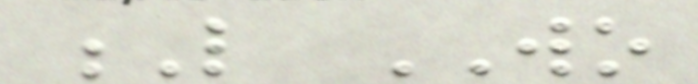L WO
